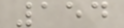154
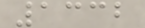1332
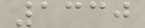1330
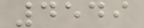4549
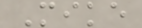Mike
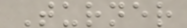Turner
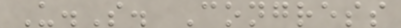U.S. Congress
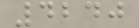4240
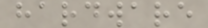hardware
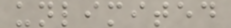unlimited
